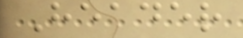Header
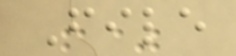File
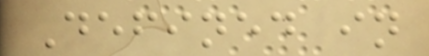Defined in
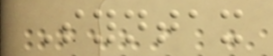Syntax
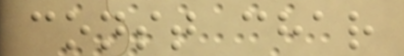const char
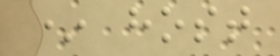* host
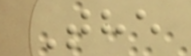The
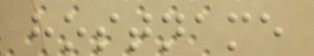hostname
